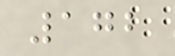172
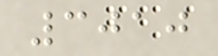3010
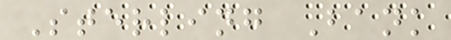Sterling Bank
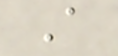A
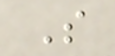S
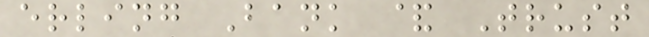erling Bank & Trust
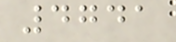4741
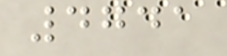4741
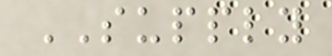SUPPLY
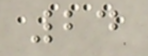24
